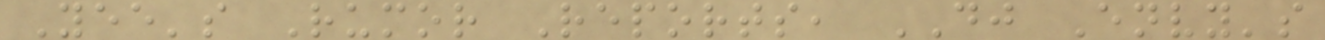Yee's Rumor Reports, DJ Envy's
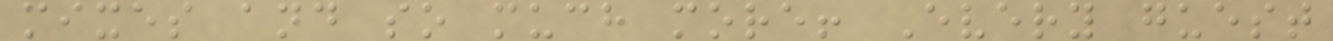mixes and so much more! Every guest
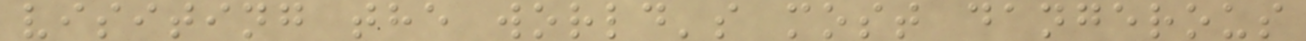visiting the world's most dangerous
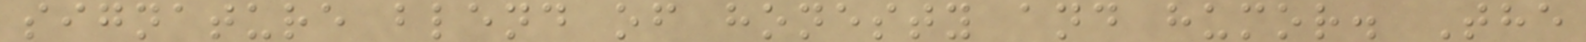signature blend of honesty and humor. The
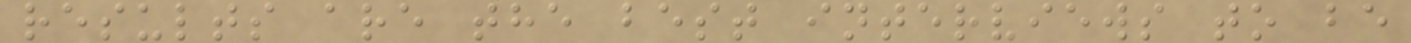results are the best interviews to be
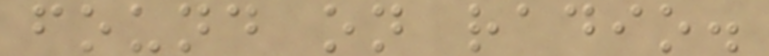found on radio.
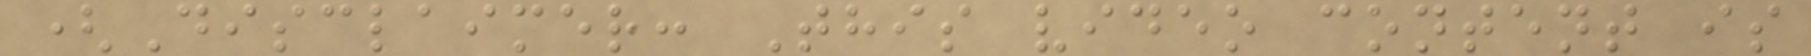(Disclaimer: This video content is
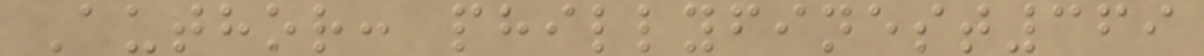Author: phillyfinest369
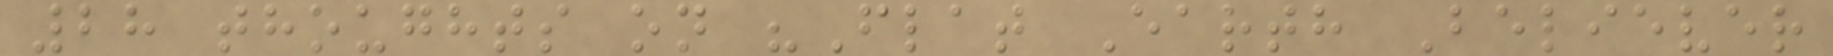28 thoughts on "Flat Earth Believer
